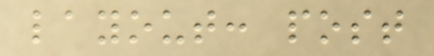layout: post
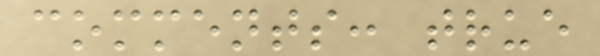comments: true
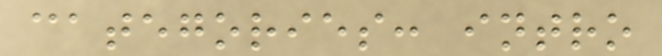categories: intro
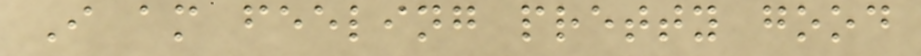I am feeling pretty good
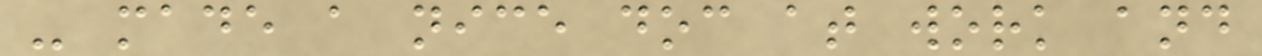- made a nice doc at work and
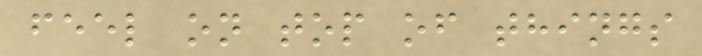feel on top of things
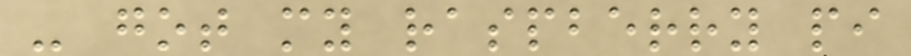- got my raspberry pi
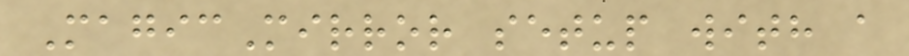MagicMirror setup with a
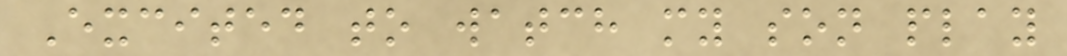Excited to watch my son play
